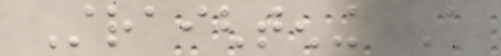Straightening A
